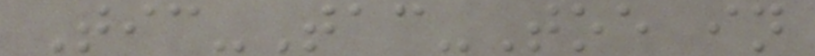Tic-Tac-Toe in
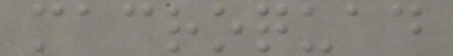macroquad
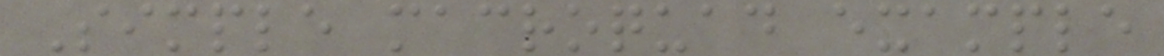Simple macroquad example
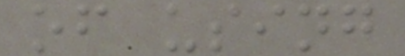of using
